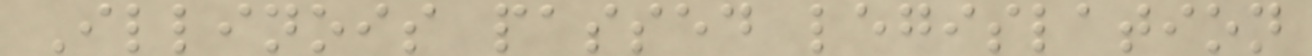Illinois passed legislation
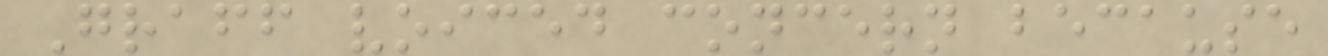Graff voiced concern because
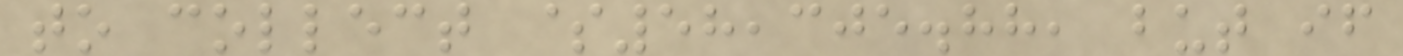to collect $58,305.88, but if
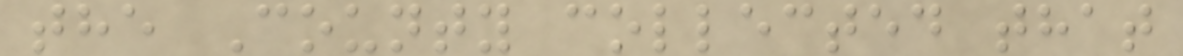the County collected that
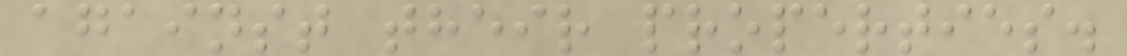against their properties.
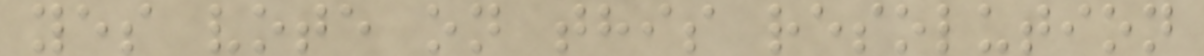yes vote on this resolution
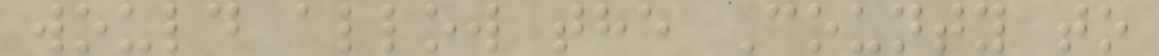would allow the County to
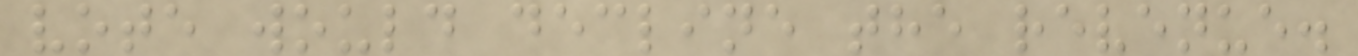vote would decline the revenue.
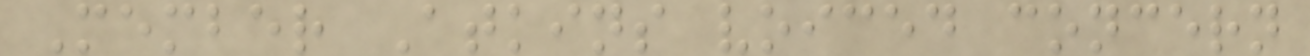Member Atkins voiced concern
